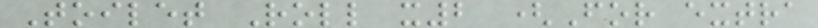Toilet Roll x2 (For extra
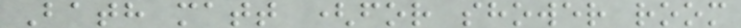Bath matt (for shower room
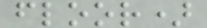floor)
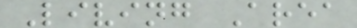Living Area
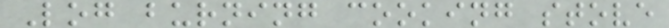Log burning cooking stove
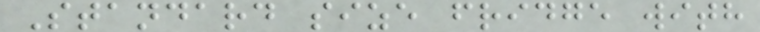Standard size fridge with
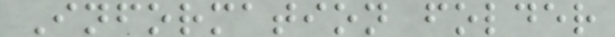Information folder
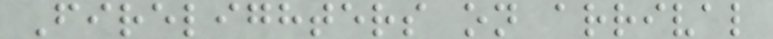Firelighters on arrival
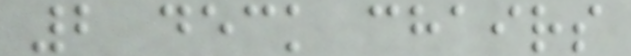2 deck chairs
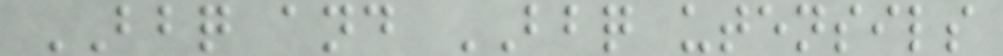BBQ and BBQ utensils
